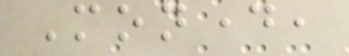Monday,
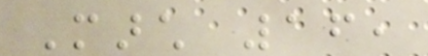March 16,
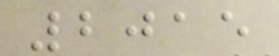2015
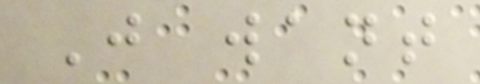Just want
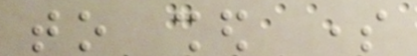to shed some
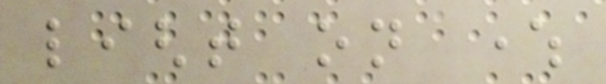light on where
